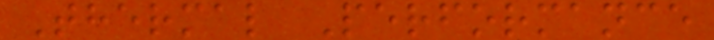Thermal Performance
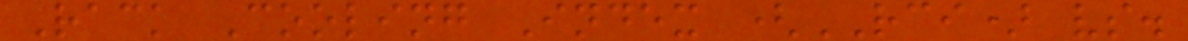Rack Cooling Index (RCI) vs.
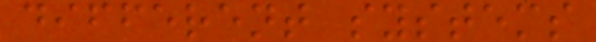different systems
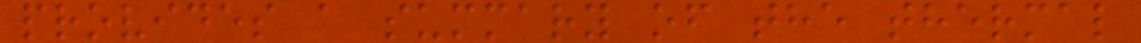provides a summary of the thermal
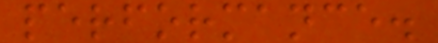performance.
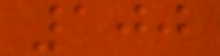100
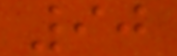90
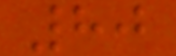80
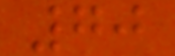70
